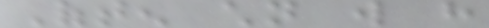Often children will have
